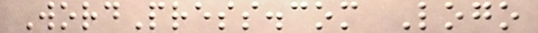WordPress.com Logo
